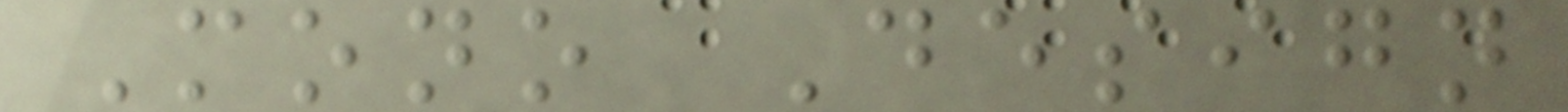Mono Design
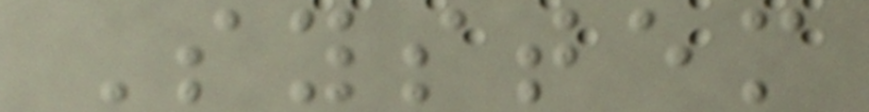System
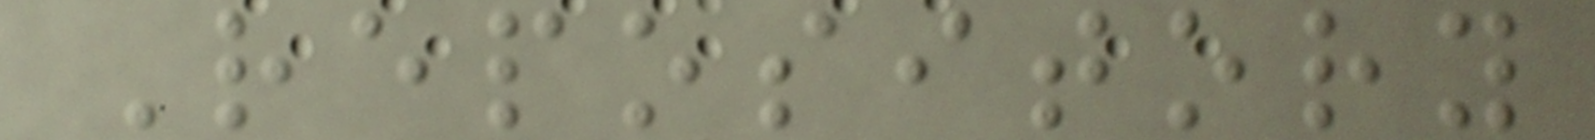Repository
